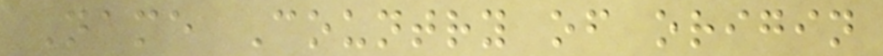Name Country of origin
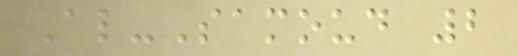Al-Samoud 2
